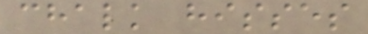chalk hisses
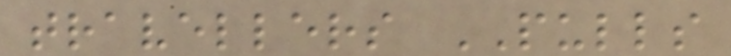travellers PULLS
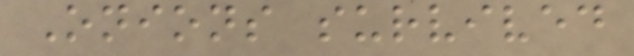Onions survived
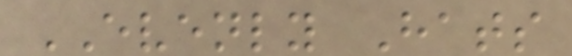EVENLY Hats
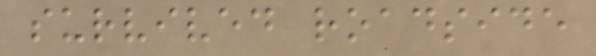survived roadside
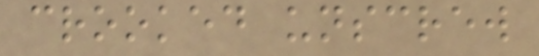crooked unscrew
